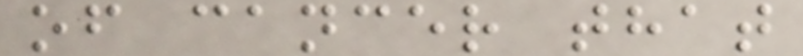of cancer that
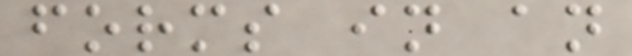forms in an
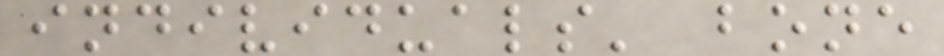individuals' bone
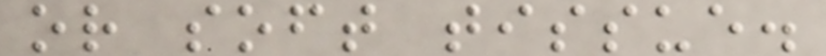or soft tissue.
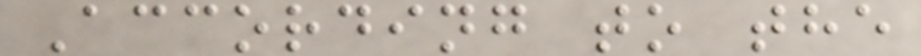According to the
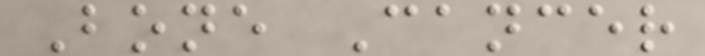Bone Cancer
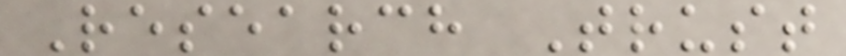Research Trust
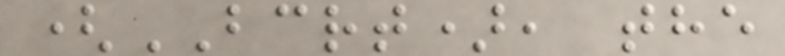(BCRT), the
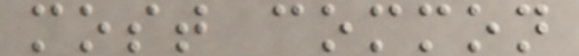most common
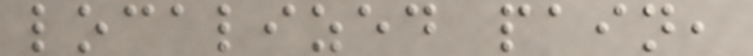localized pain,
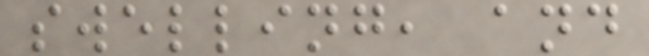swelling, and
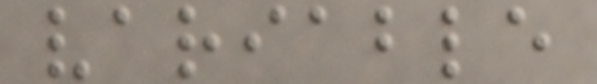variable
